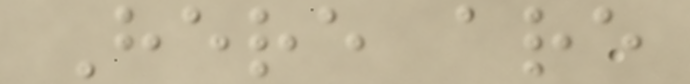Here are
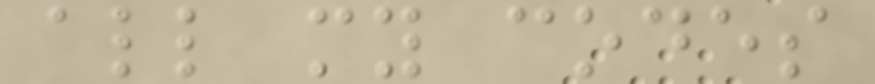all my codes
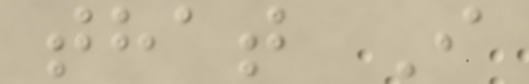that I
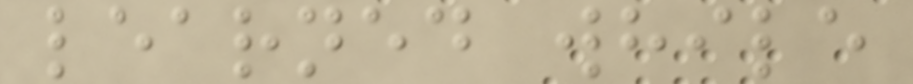learned while
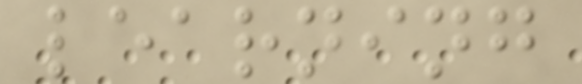learning
